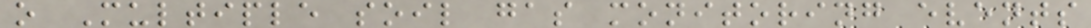o Multiple soil gas monitoring events
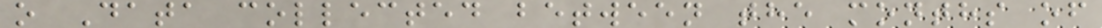o Data collected between the months of
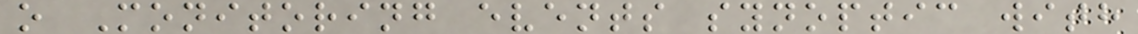o Monitoring events synoptic with
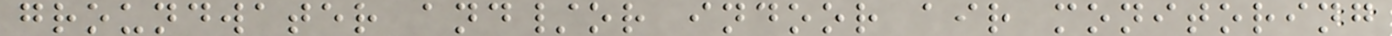groundwater and/or indoor air monitoring
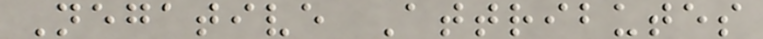Negative Attributes
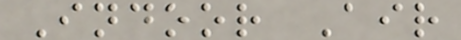Indoor Air
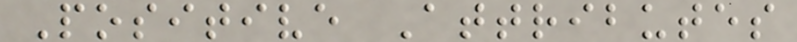Positive Attributes
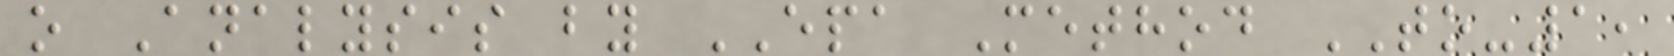o Analysis by EPA Method TO-1,
